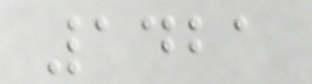1421
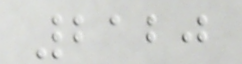2120
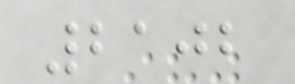2102
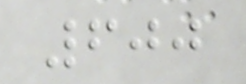600
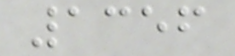1356
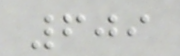609
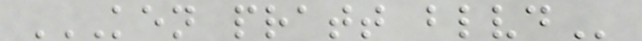KEN PRATT BLVD
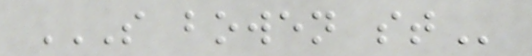S BOWEN ST
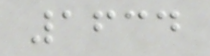1634
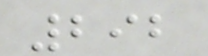292
